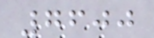7600
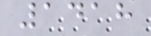1418
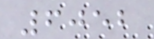6052
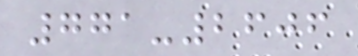771-2606
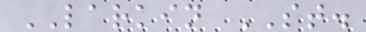LARKIN ST.
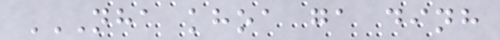NHA KHOA GA DINH
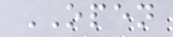OPEN
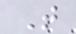T
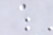a
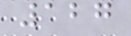127
